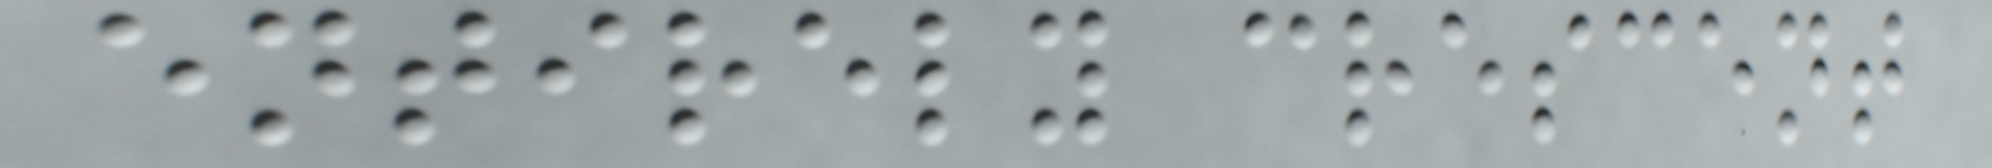entirely crescent
